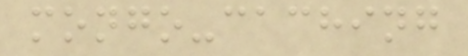mongo-caching
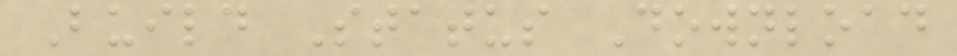Build Status Download
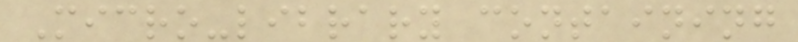Micro-library containing
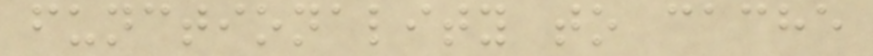functionality to cache
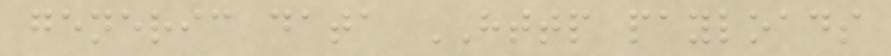generic data HTTP payloads
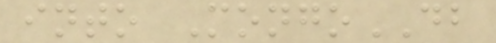into MongoDB
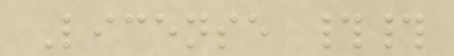License ##
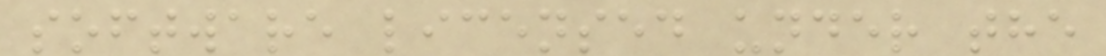software licensed under the
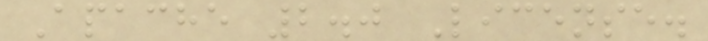Apache 2.0 License.
